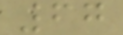67
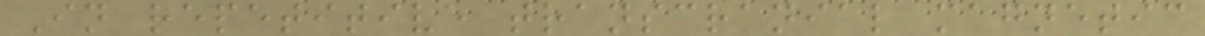In repetitive transcranial magnetic
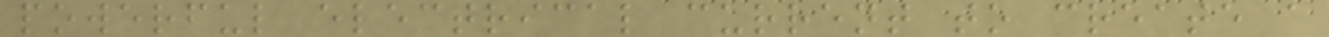powerful electrical current to create a
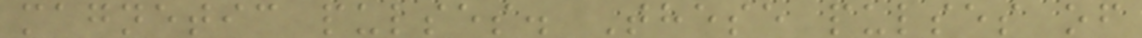magnetic pulses. These pulses of
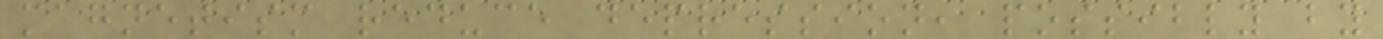magnetism reduce depression, possibly by
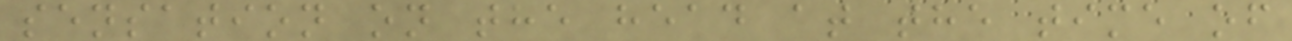sensation on the head at the time of
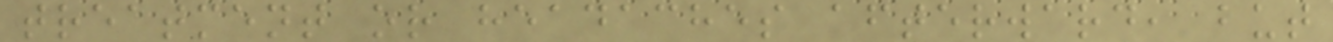treatment or headaches afterward, but
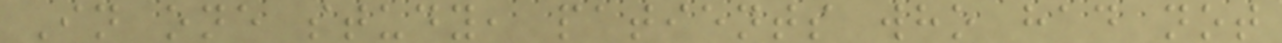In one study, patients who had not
